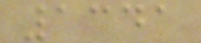1341
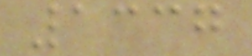1337
